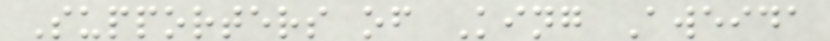Supporters of King Aweida
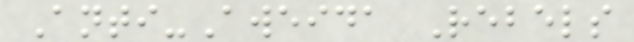Anti-Aweida Rebels
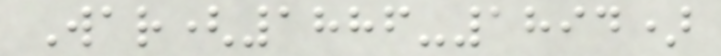War(1886-1894)
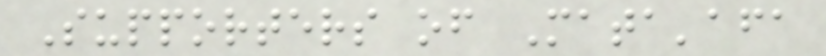Supporters of Mata'afa
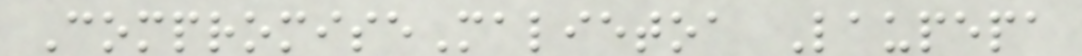CompromiseMalietoa Laupepa
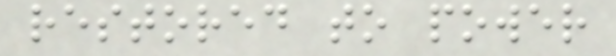restored to power
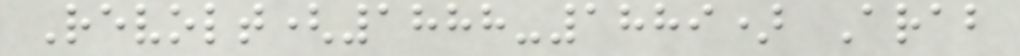Revolt(1888-1889) Arab
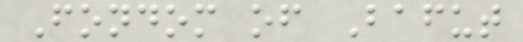Fondom of Bafut
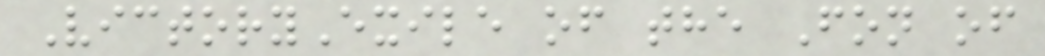VictoryExile of the Fon of
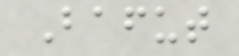Bafut
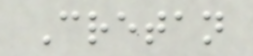Cretan
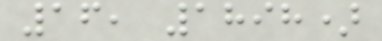16, 1898)
